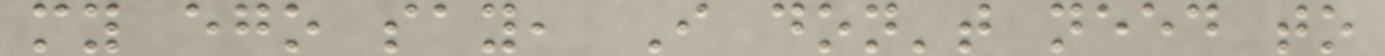my ego say, I don't need to
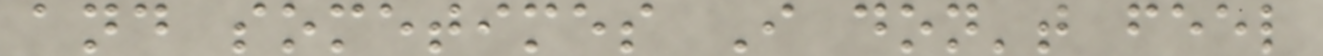and sometimes I don't feel
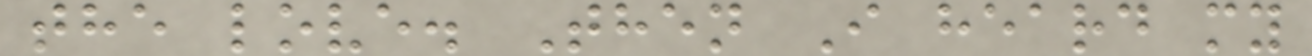the love. Then I heard my
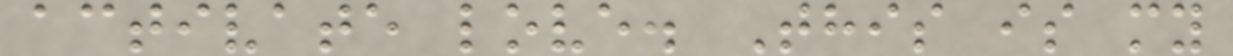activate love. This is my
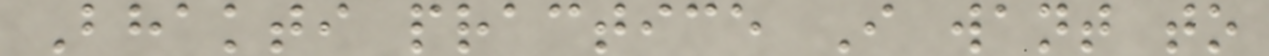Bhakti practice I want to
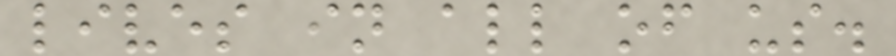lives in all of us.
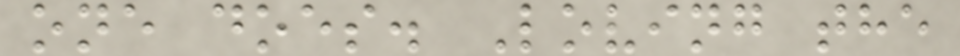one does. Loving the
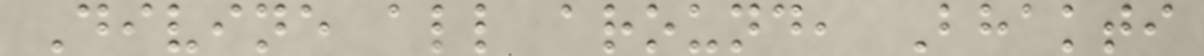Divine all around, Bhakti
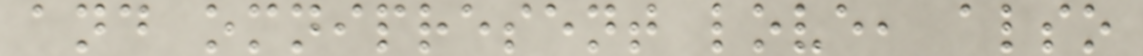and omnipresent love, also
